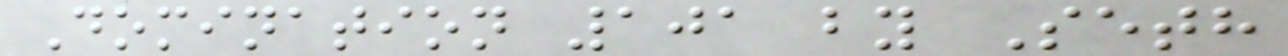Domination 101 by Seth
